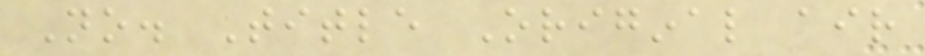No. Title Original air
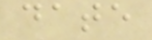date
